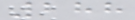288
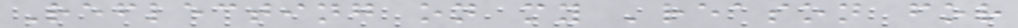Reflecting on my 'reason for
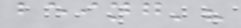being'?
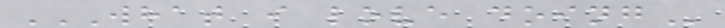WHAT I LOVE DOING
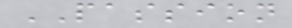PASSION
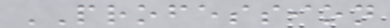PROFESSION
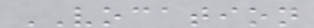VOCATION
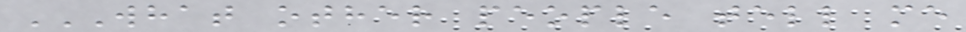WHAT OTHER PEOPLE TELL ME
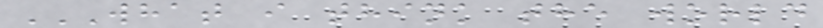WHAT I THINK THE WORLD
